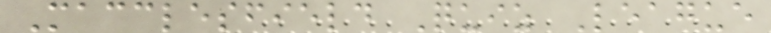Macclesfield Quiz League
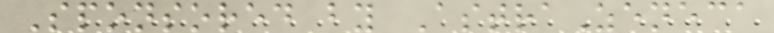Sponsored by AstraZeneca
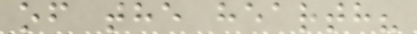of the hearth?
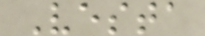Vesta
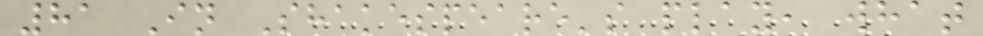81 In Shakespeare's play, what
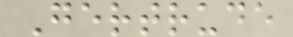Gertrude
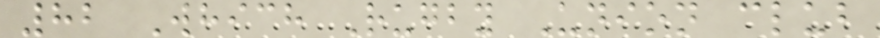82 Which Rugby Union club
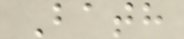Bath
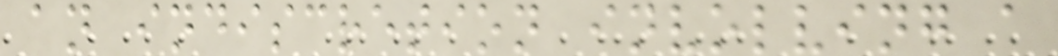an indiscretion involving a
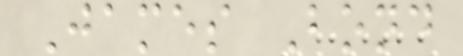James Bond
